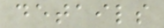details
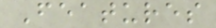Features
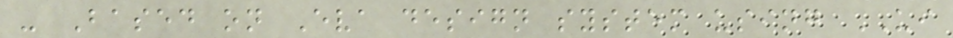- Based on Eva design system using UI
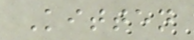Kitten
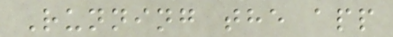Running the app
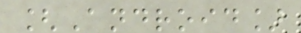[Android]
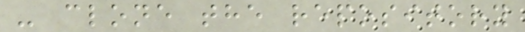- clone the repository
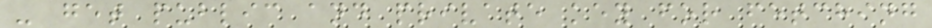- get public and private key for fetching
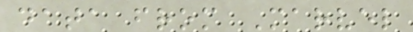data from Marvel
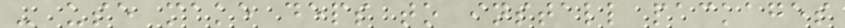- use make deps to install packages
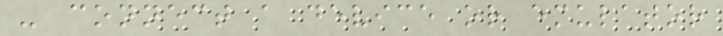- connect a device or emulator
